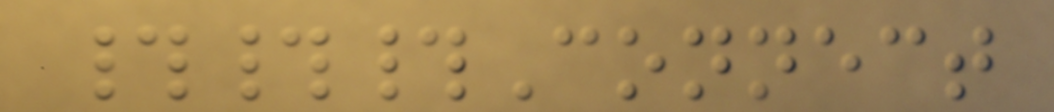###Connect
